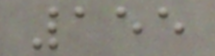155
